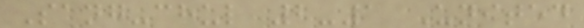Sang-chul 2-1 United
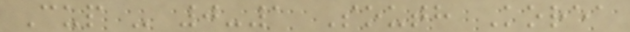Cup - 0-1 South Korea
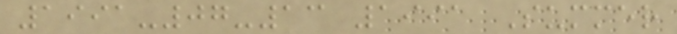1991-07-13 1991 Summer
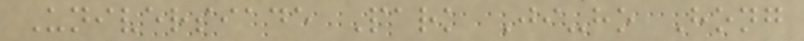Universiade Park Ji-ho Hong
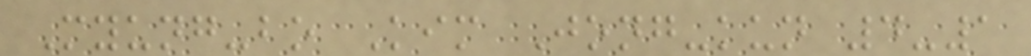Myung-bo Kim Jong-kun 4-1
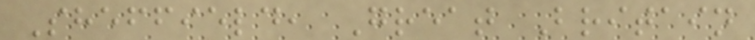Sheffield, Great Britain
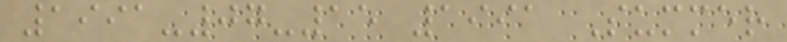1991-07-15 1991 Summer
